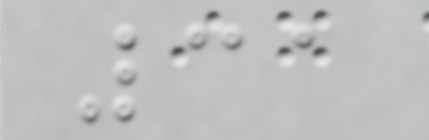31
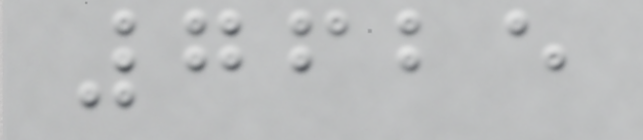7625
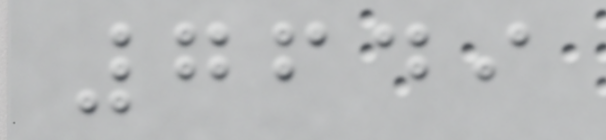7649
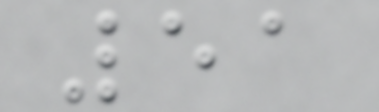51
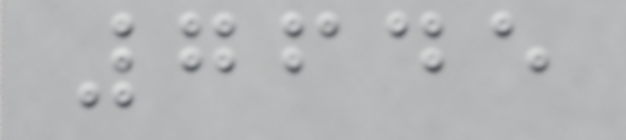7645
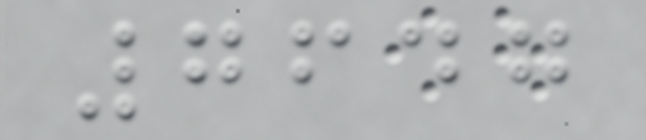7647
